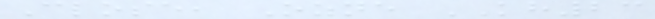Close, Ozne KH23
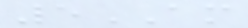5AM
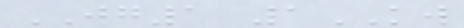JG1 1KW
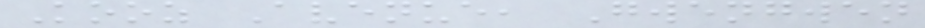Kooz Avenue, Gwengwen
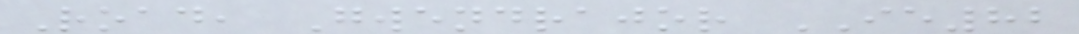Road, Gwendrajor IE82
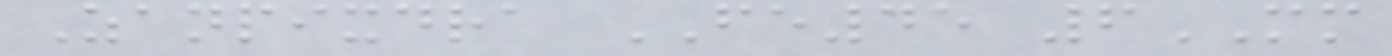Zanpixdra FE45 6MM
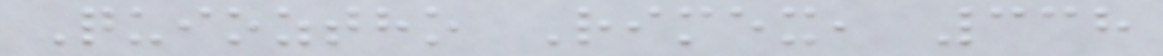Quioztho Rimex, 338
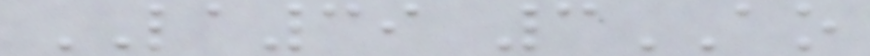LA39 3AO
